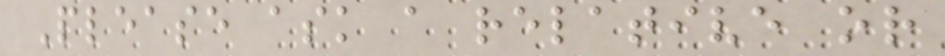Please ask a relative or
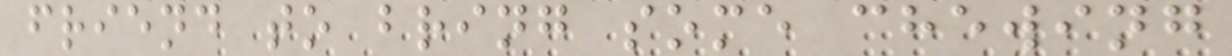friend to bring some chewing
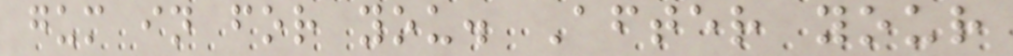gum in for you. After your
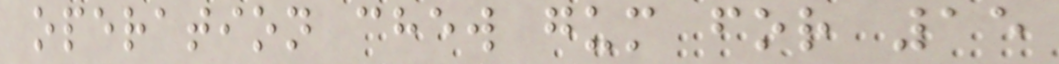operation chew gum for 15
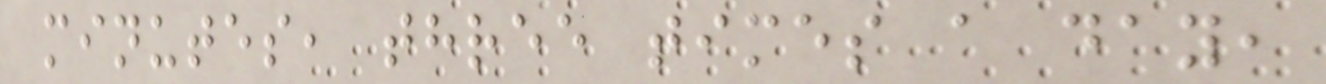minutes, three times a day,
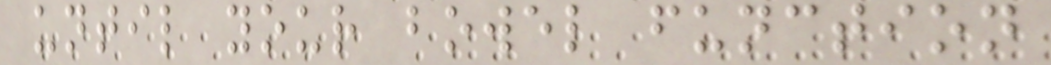until your bowel function
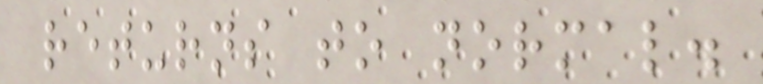returns to normal.
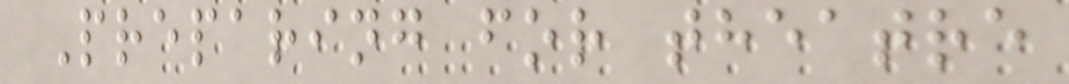Preparing for theatre
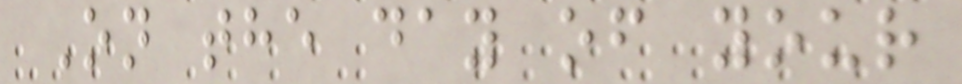On the day of your
